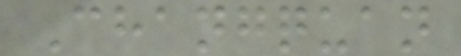Changquan
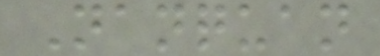Nanquan
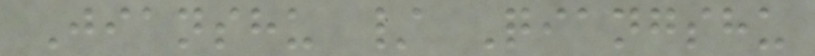Jianshu / Qiangshu
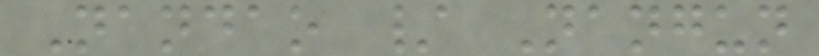Nandao / Nangun
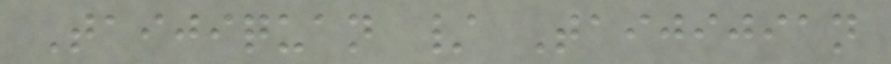Taijiquan / Taijijian
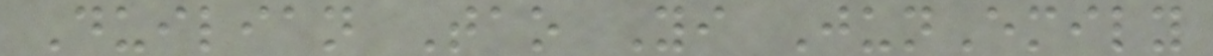Duilian Tao Yi JunEmily
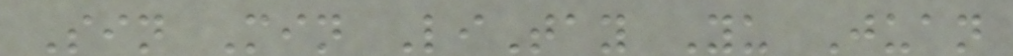Sin Min LiTay Yu Juan
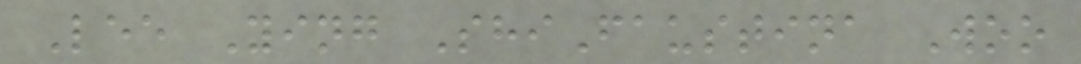Lee Ying ShiFaustina Woo
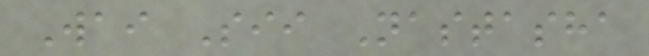Wai Sii Nastasha
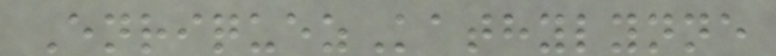EnriquezKathylynne
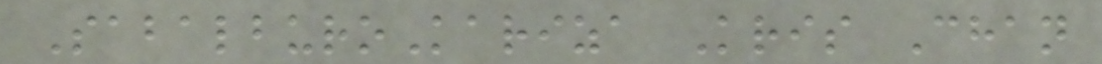SabalburoKariza Kris Chan
